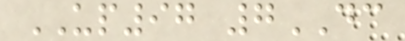UP97 7DC
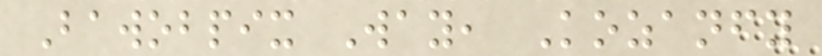Bawobpix Way, Kozanfy
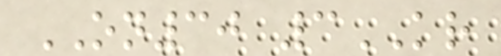ON30 3KR
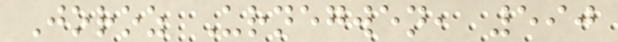Joroz Urnegwen, 590
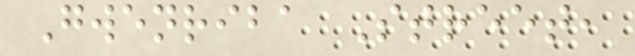Gwenriba Street,
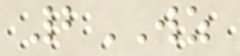2WZ
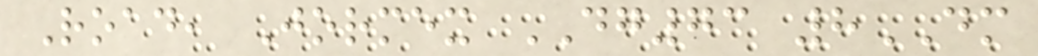Road, Jormex DG73 8DM
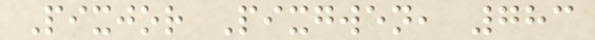Pixjor Pixgwen, 783
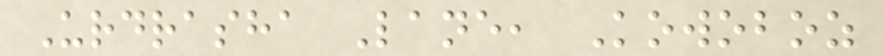Urdrasha Lane, Kowoboz
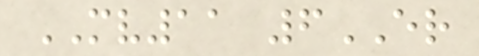MV11 6ER
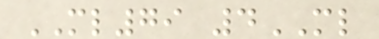ML79 4ML
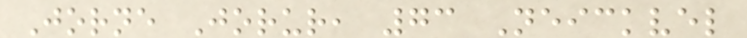Jorne Jorur, 73 Neickvel
